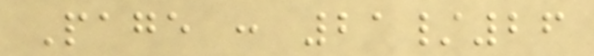Page : 21/26
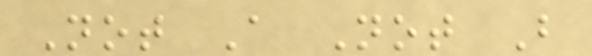Not A Not B
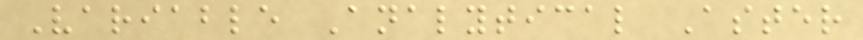Variable Analytical Aster
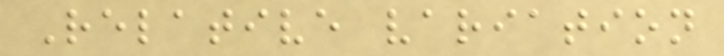Relative variation
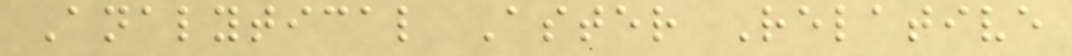Analytical Aster Relative
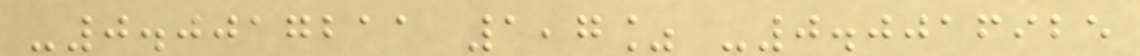-0.0017211 1,7% -0.0016925
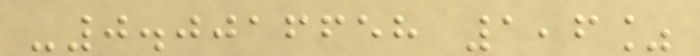-0.0016658 1,6%
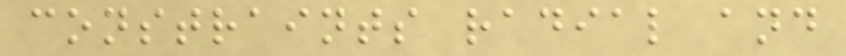constraints radial and
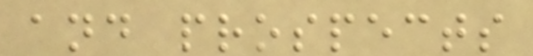and prospects
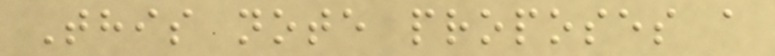This note proposes a
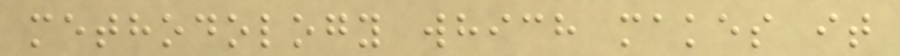methodology which makes it
